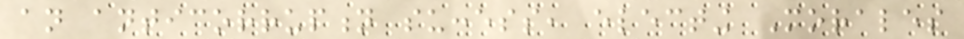an anticorruption success, electing Morales
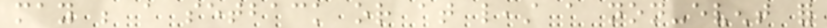may be a setback or at least a non-event for
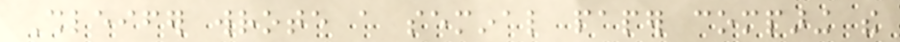Shleifer wrote a seminal paper comparing the
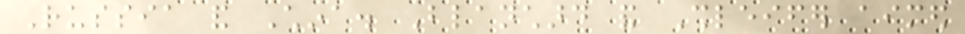Russia and China. Blanchard and Shleifer aimed
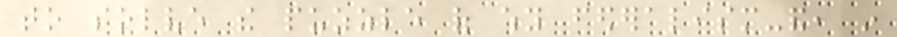to solve the puzzle of why federalism-and, in
